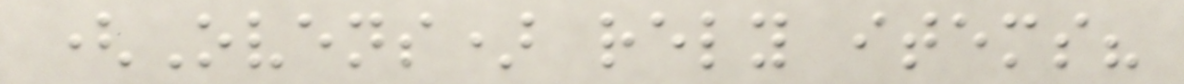(Ovens) rely items?
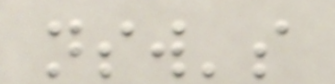nsw's
